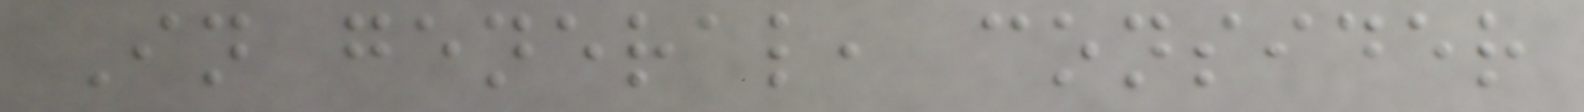In general, consider
